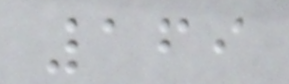169
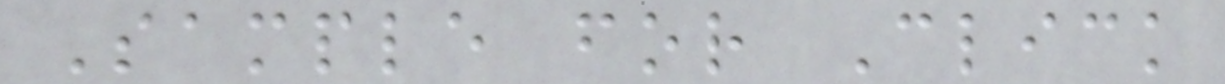Sample for Click
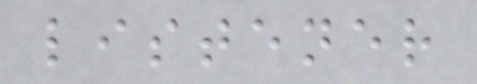listener
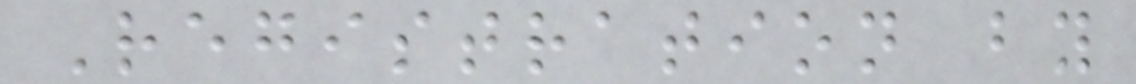Registration by
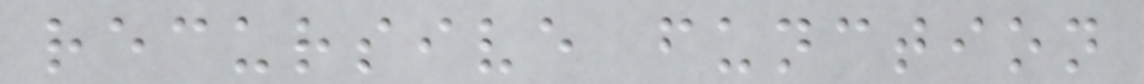recursive function
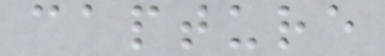capture
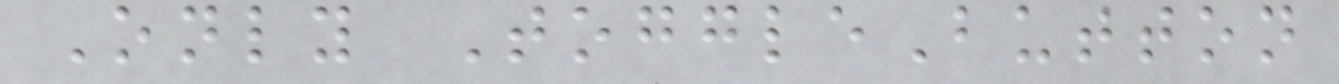Only ToggleButton
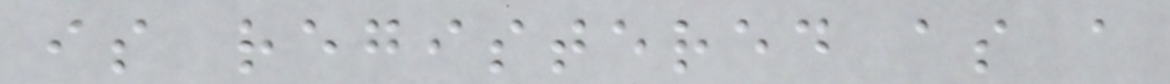is registered as a
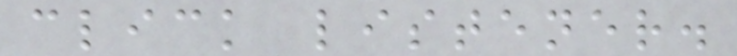click listener.
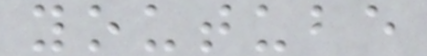youtube
